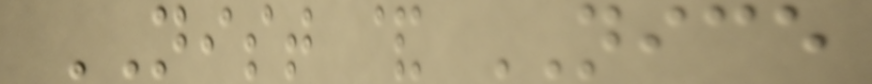NIST & NICE
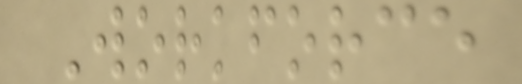Workforce
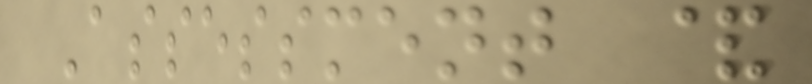Assessment &
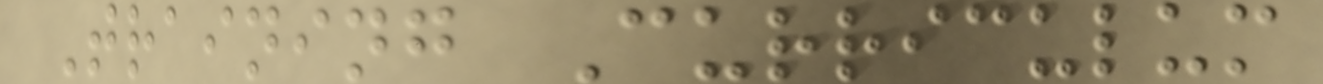Training Curriculum
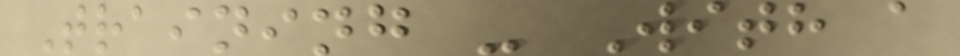Training - With a
